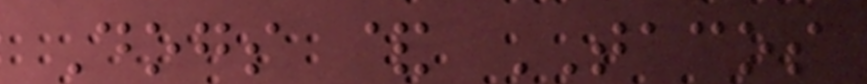Dogs & TACOS
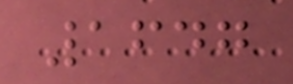1647
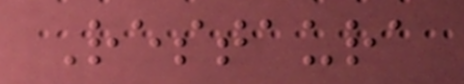Restaura
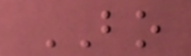BO
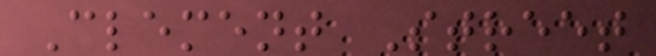Clement Street
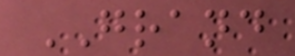GRAND
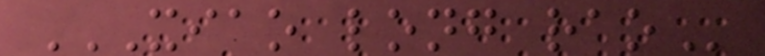XIAO LONG RAO
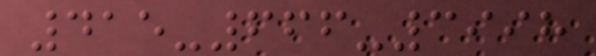415-666-3998
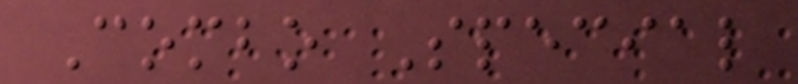Combo Special
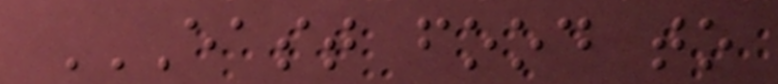EAST FOOD TO
